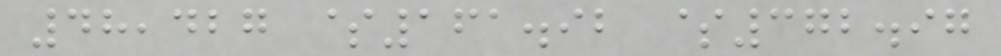48,427 $161.92 $372.97
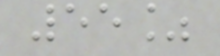55%
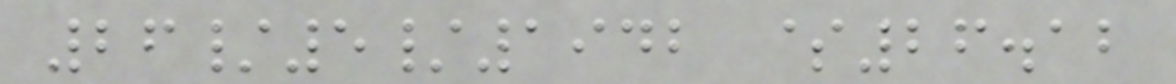26/5/1942 $26.12
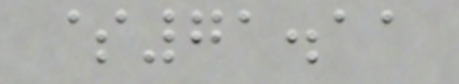$71.11
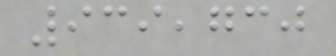939,730
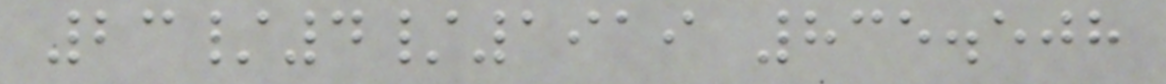23/4/1919 835.508
